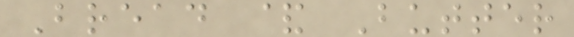Bread & Butter
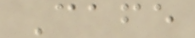Cafe
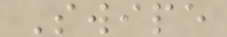Swipe
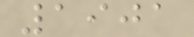1901
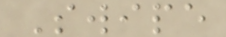Swipe
